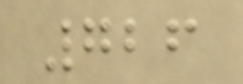726
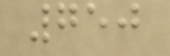750
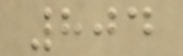804
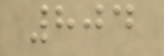804
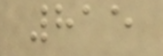815
